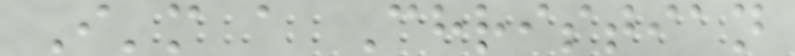I'm a Christian
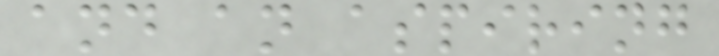and an aspiring
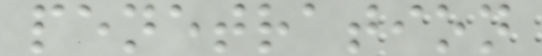penetration
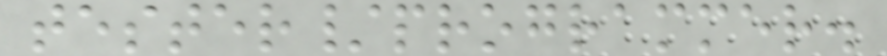tester/programmer.
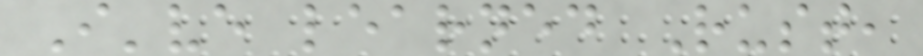I've learned Rust,
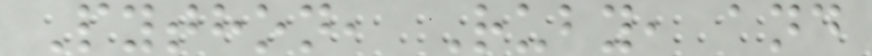Python, Ruby, and
